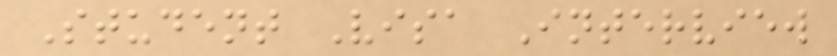Student Visa Interview
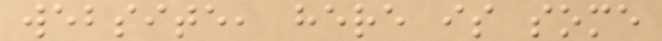website, here is some
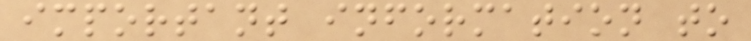important information to
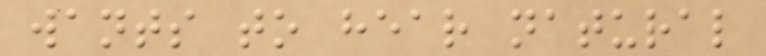wants to hear natural
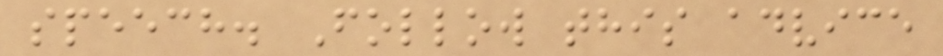speech. Follow this advice
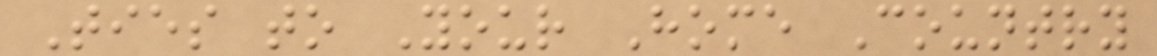Ties to Your Home Country
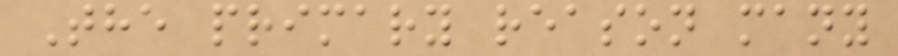The primary reason many
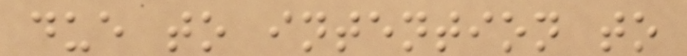due to intention to
